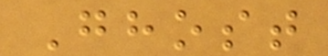Ghost
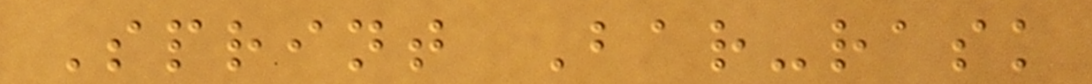Sprint Bar-rask
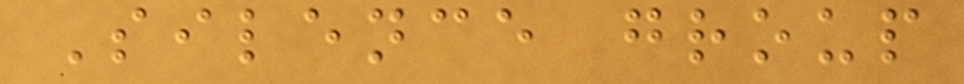Silence group
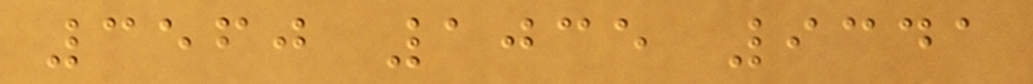3560 1035 9341
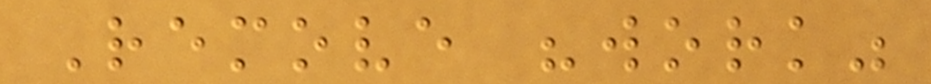Remove "work"
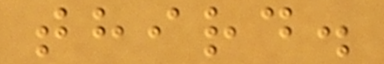third.
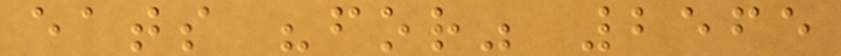eats "for" 2565
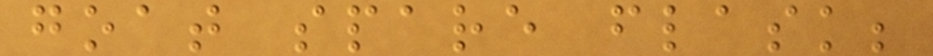goat spare flask;
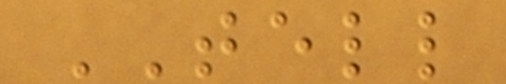TELL
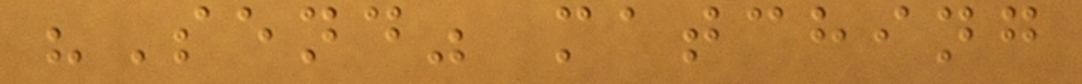"Send" matching
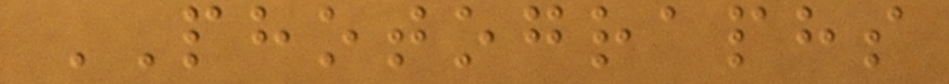PHOTOGRAPHS
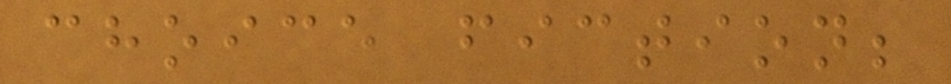choice fiction;
